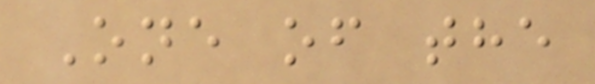One of the
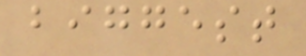biggest
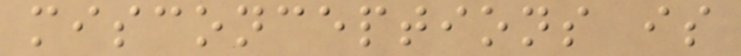misconceptions is
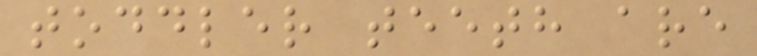toddler teeth are
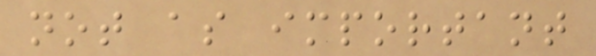not as important
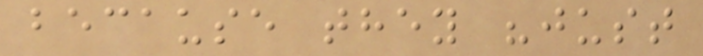because they "just
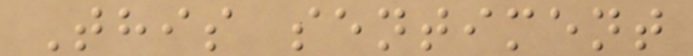This sentiment
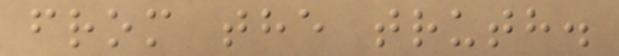from the truth.
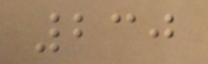230
